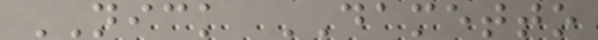NICK DAMETTO
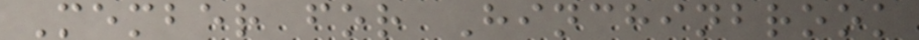Member for Hinchinbrook
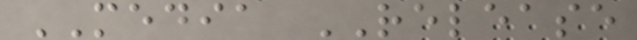MEDIA RELEASE
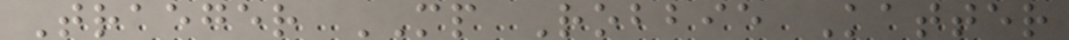Traeger MP Robbie Katter
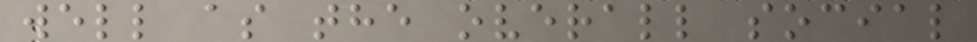well as the overall social
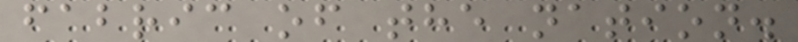fabric of the nation.
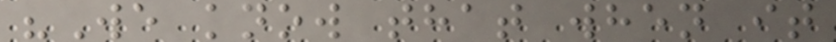"We know that when it
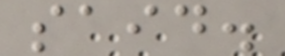said.
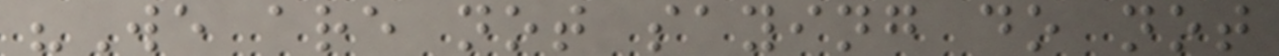"We are not saying do not
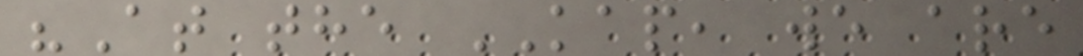"At the KAP, we are
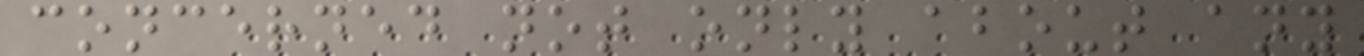concerned not only about any
